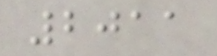2011
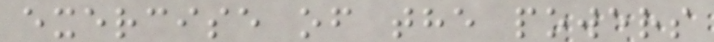exercise of the powers
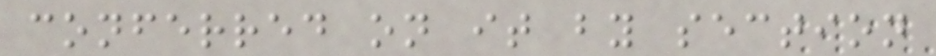conferred on it by section
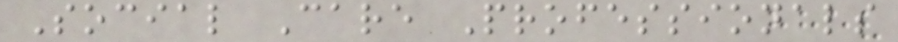Social Care Professionals
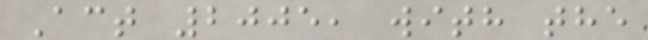Act 2005, with the
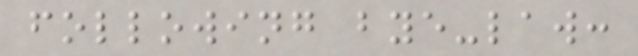following bye-law:
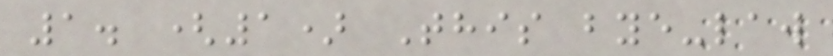1. (1) This bye-law
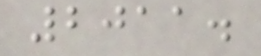2011.
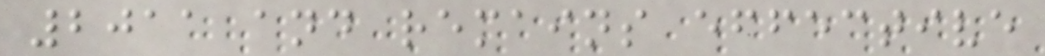2011 and remains effective
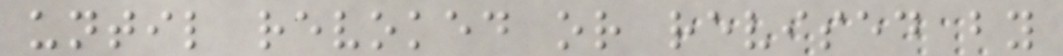until revoked or revised by
